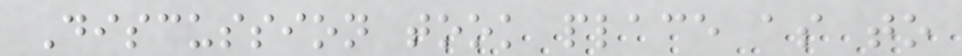Discussion took place as to
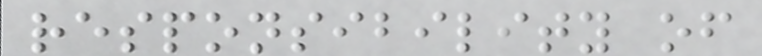responsibility of
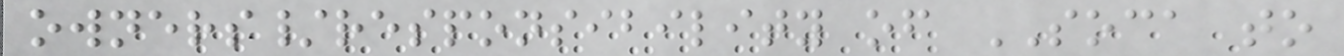owners/responsibility of SOCA to
